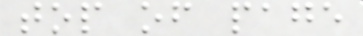top of page
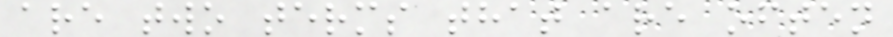are two terms that are often
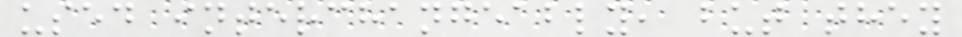used interchangeably, but they
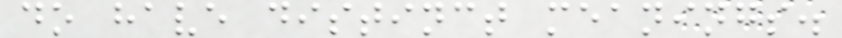do have distinct meanings.
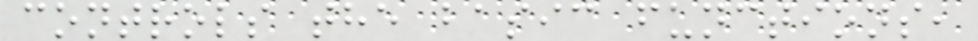controls the basic functions,
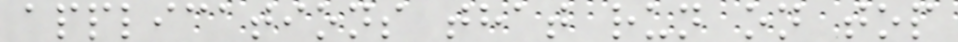applications that run on top
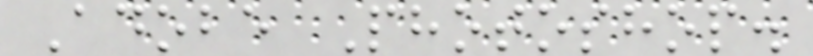Adobe Photoshop.
